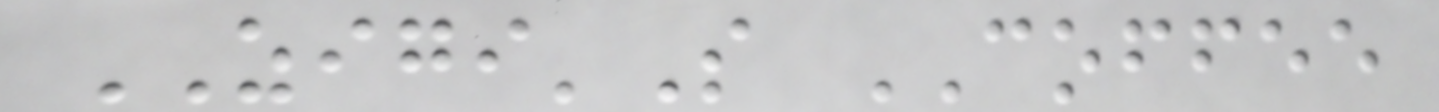ZIGI'S COFFEE
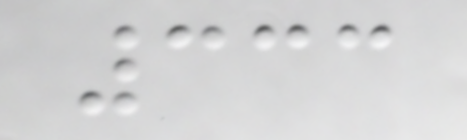333
